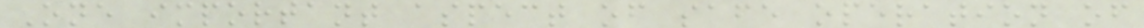One important aspect of safe operation of
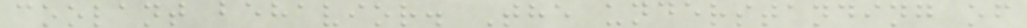coolant behavior. The understanding of
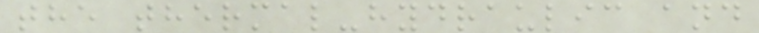the thermal-hydraulic and
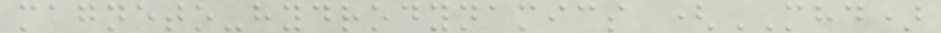magneto-hydrodynamics (MHD)
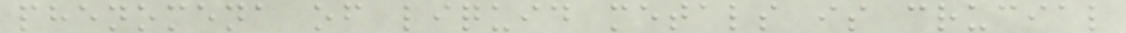phenomena of liquid metals is crucial
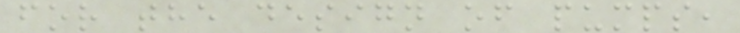for the design of pumps,
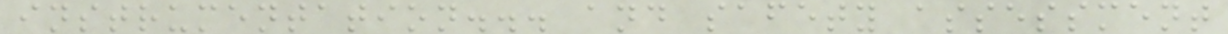instrumentation... and safety assessment
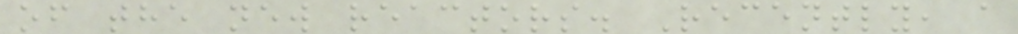of the new reactors. Recently, a
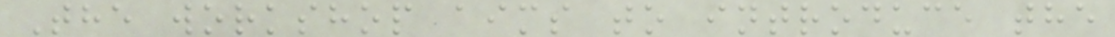The workshop aims to introduce the
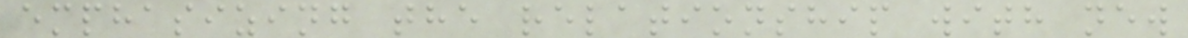emphasizing the relationship with new
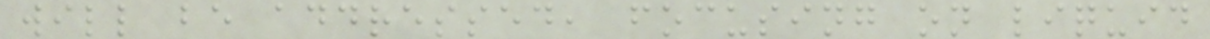will be addressed, focusing on liquid
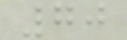70
